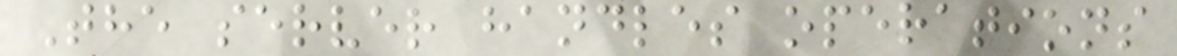The server handles operations
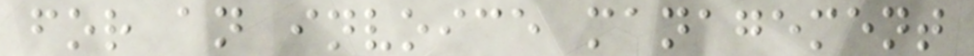for an invoice management
